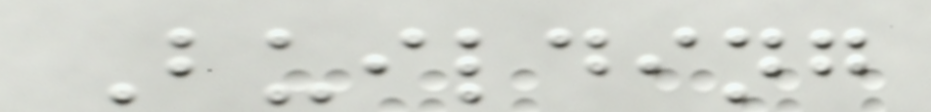Building
